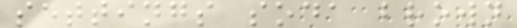settings soda brown
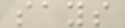says
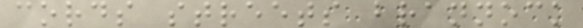cords streets brannock
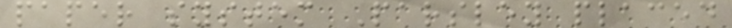paper system Parsley placed
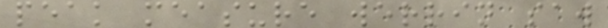peak measure werrin saw
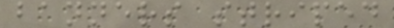banners striped
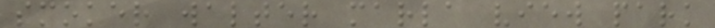smoker walter marla view park
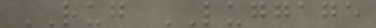RUG LUGGAGE
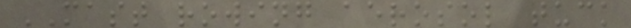MAST rowing aerosol tuck
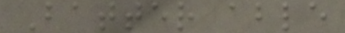Batter able
